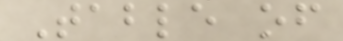Table of
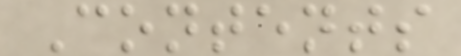Contents
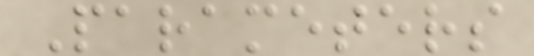Parameters
